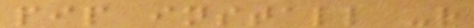pip install -r
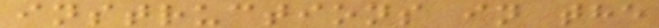instructions in the
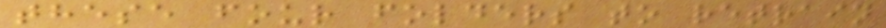these four folders to retrain
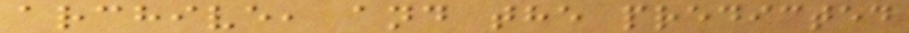archive, and the predicted
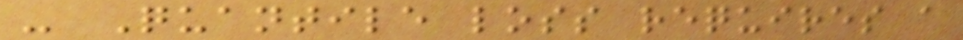- Quantile loss requires a
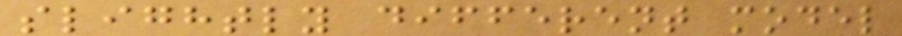slightly different model
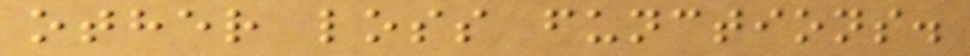other loss functions.
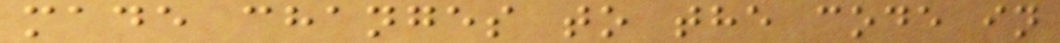made changes to the code in
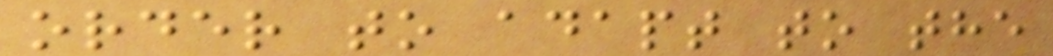order to adapt to the
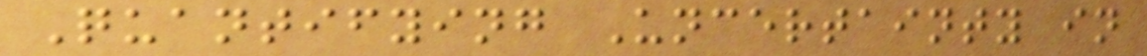Quantifying Uncertainty in
